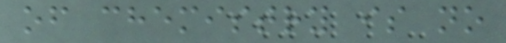of chemistry is no
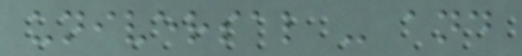universal - and
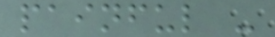painful -
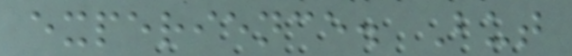experience. But
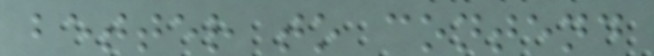better to contend
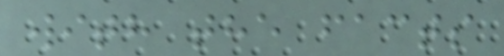with the facts
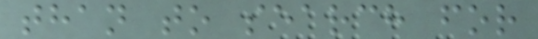than to search for
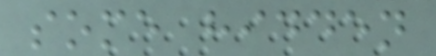some hidden
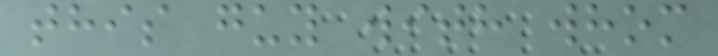this guy with whom
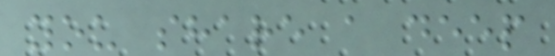you share a deep
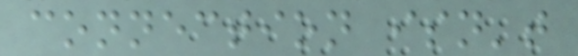connection isn't
